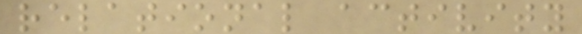relational activity
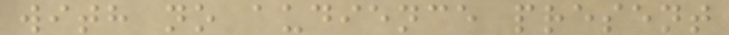with no audience present
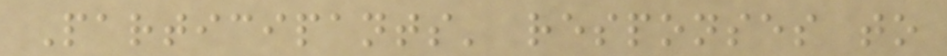Participants' responses to
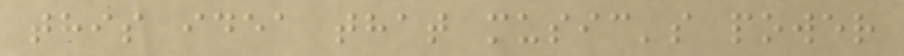this idea that music's power
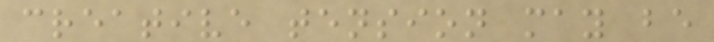creative tension may be
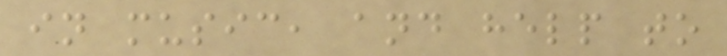in music, and help to
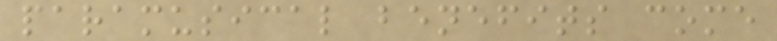paramusical benefits come
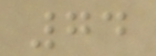74
